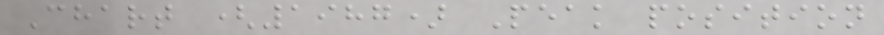Chart (1987) Peak position
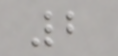2
